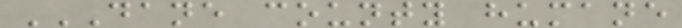DANE COUNTY HUMANE
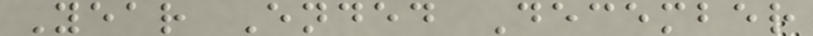Year Ended December
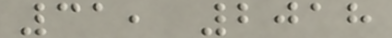31, 2018
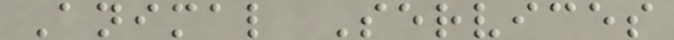Animal Services
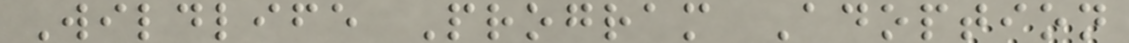Wildlife Program Adoption
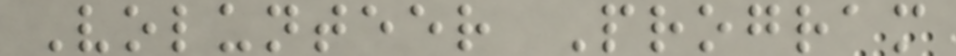Volunteer Program
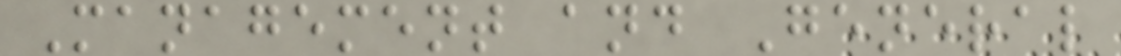Management and General
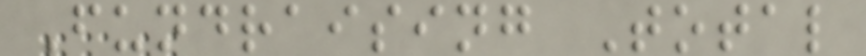Fundraising Total
